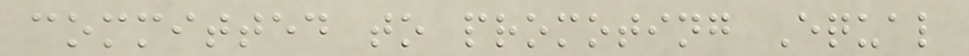committed to promoting Equal
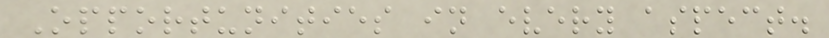Opportunities in every aspect.
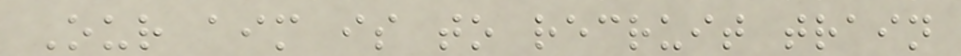Our aim is to recruit train
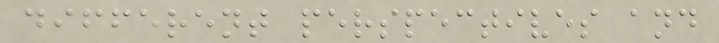different perspectives and
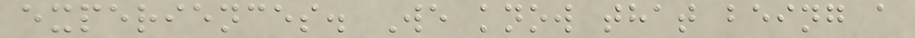experiences. We know that being a
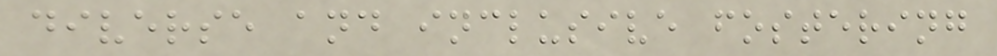diverse and inclusive fostering
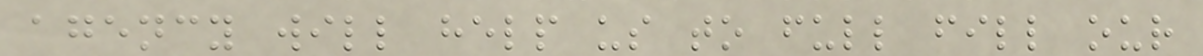agency will help us to full fill our
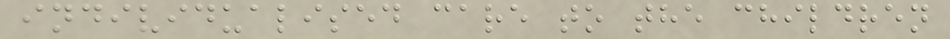individualised care to the children
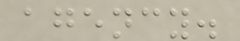agency.
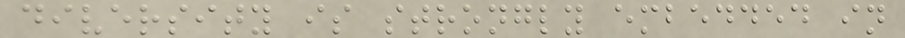diversity is strongly embedded in
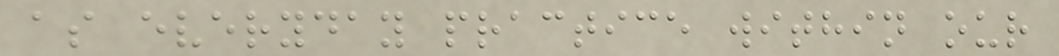as everyday practice within our
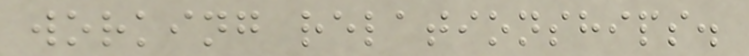working relationships.
